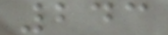243
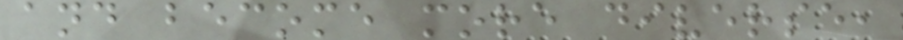and become more diverse,
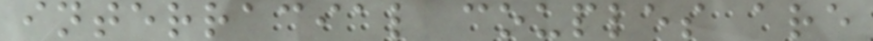interracial couples are
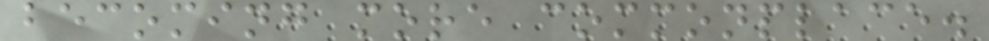becoming more commonplace.
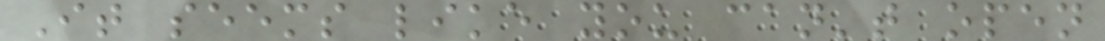It seems like you can't open
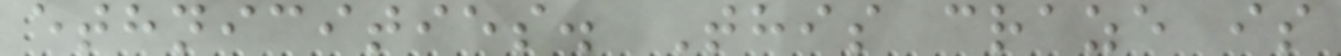ethnicities. This craze is
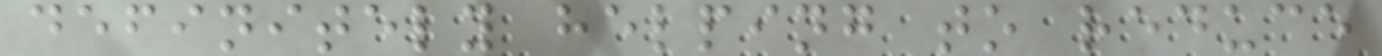definitely helping to reduce
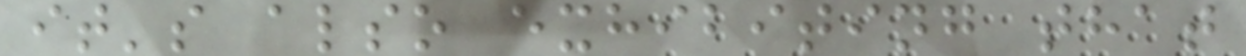it's also exhibiting that
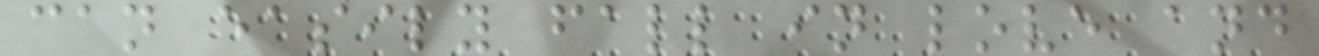can easily fall in love and
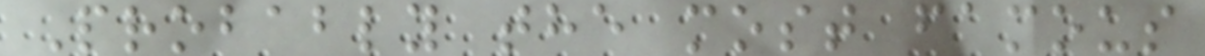Probably the most famous
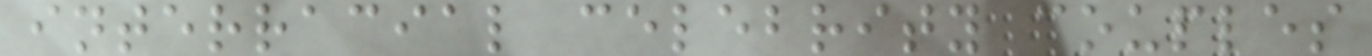interracial celebrity couples
